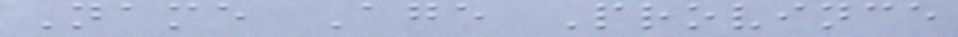Name Age Province
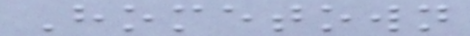Hometown
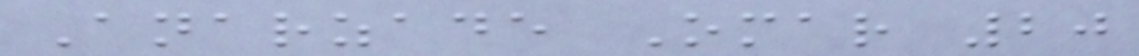Anarzade Omar 20
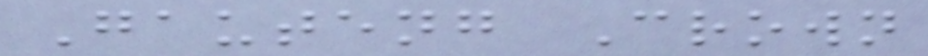Gauteng Crown
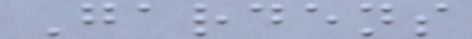Gardens
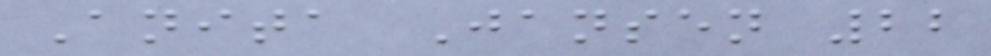Anita Jansen 22
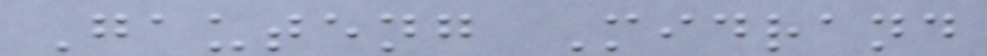Gauteng Midrand
